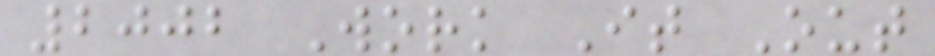2002 Work It Out
